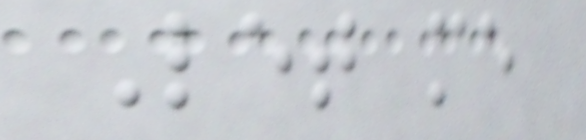Let me
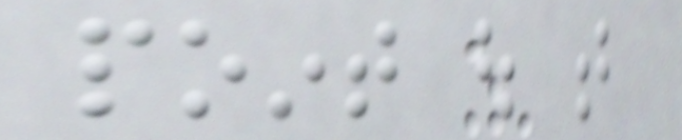point out that
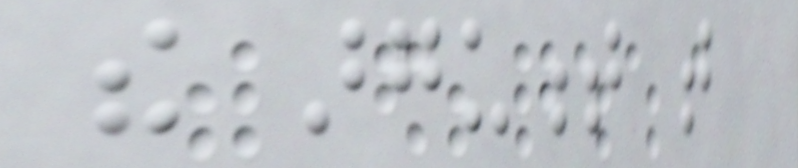the argument that
